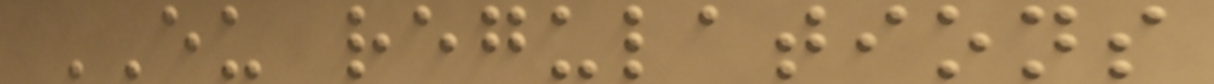EU regulations
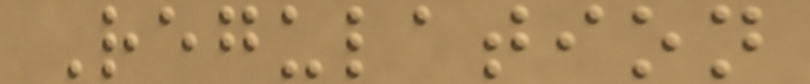Regulation
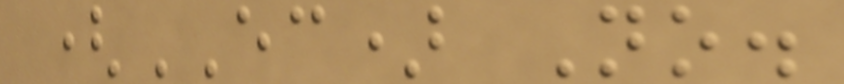(EC) No.
